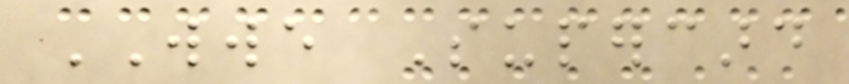WWE Supercard
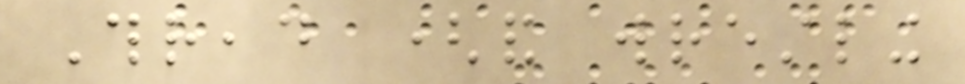Thread (and wrestling
